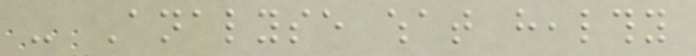- Analyse what healthy
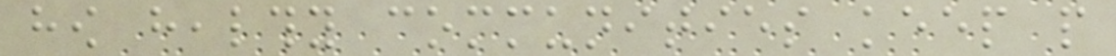how healthy communities keep people
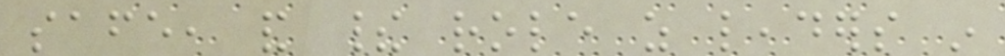safe, and their role as leaders in
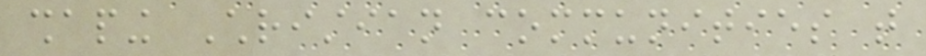shaping Christian communities that
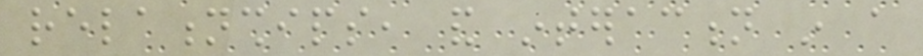relationships, and interaction in a
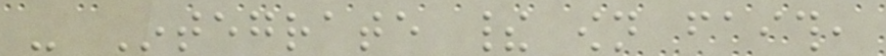- Integrate their own faith,
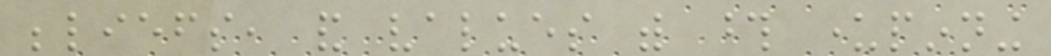beliefs, and values with those underpinning
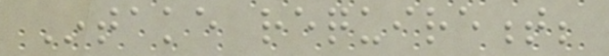Intake requirement;
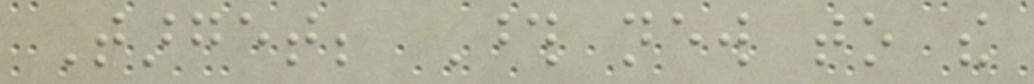Target; Those new to the
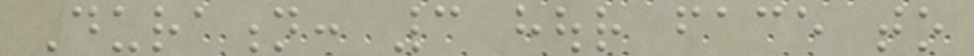Duration: 3 hour face to
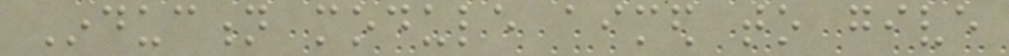Induction module aimed to give
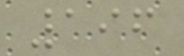196
